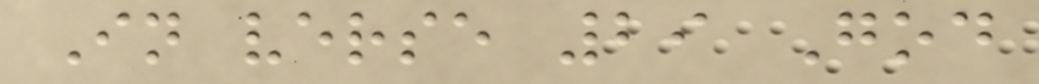In verse 29 God
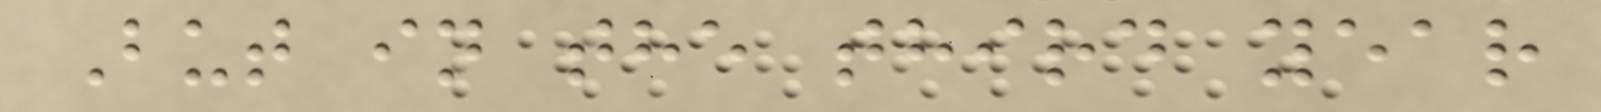But in the third year
